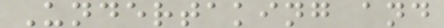Undertaking and
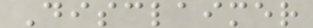Disclaimer
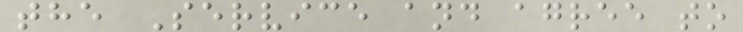the Service and agree to
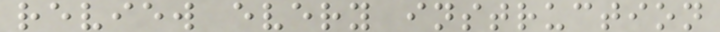review every instruction
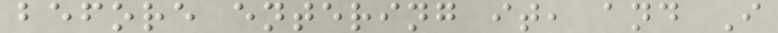before entering it, and I
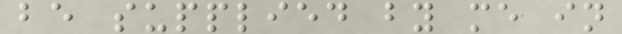be supplied by me in
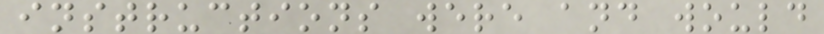instructions were and would
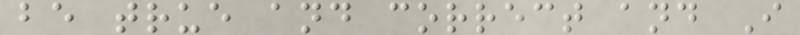be true and correct and I
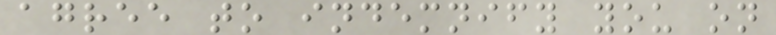agree to indemnify you on
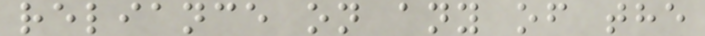reliance on any of the
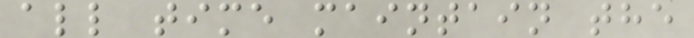all time maintain the
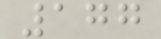177
